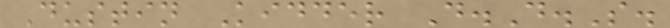Dustin Kidder D.D.S.
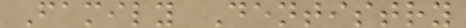Family Dentistry
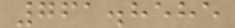761.8585
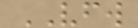VFW
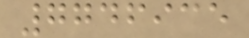7746935
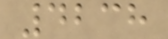4238
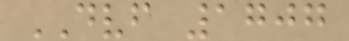DVF 1707
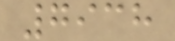7938
